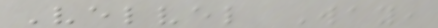Velvel Way,
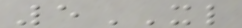5XL
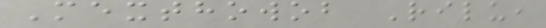Mexthowob Rilu,
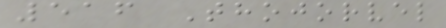516 Thojorvel
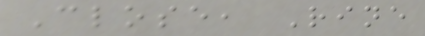Close, Rine
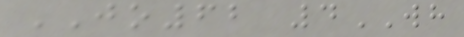JO62 4WH
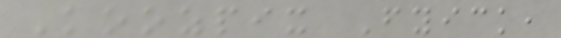Koozpix Fyick,
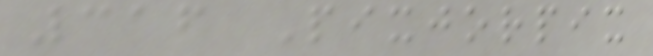316 Pixjorpix
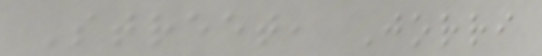Street, Jorri
